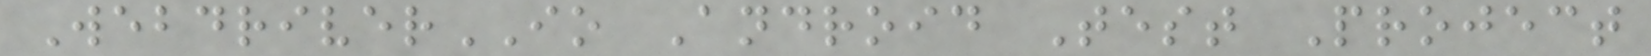WebdriverIO Android Test Project
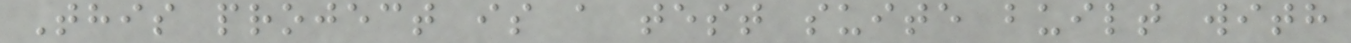This project is a test suite built with
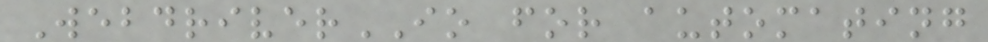WebdriverIO for automating
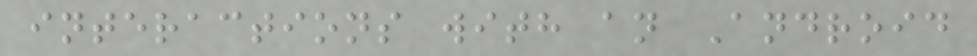interactions with an Android
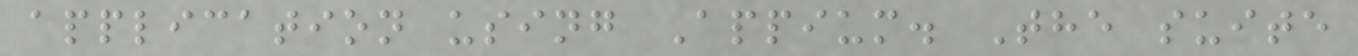application using Appium. The suite
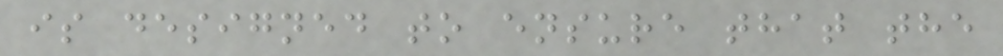is designed to ensure that the
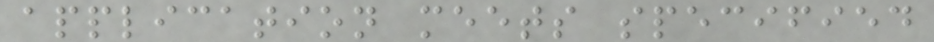application meets specified
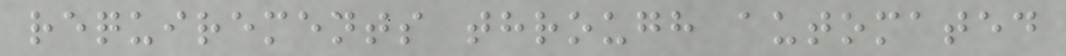requirements through automated
